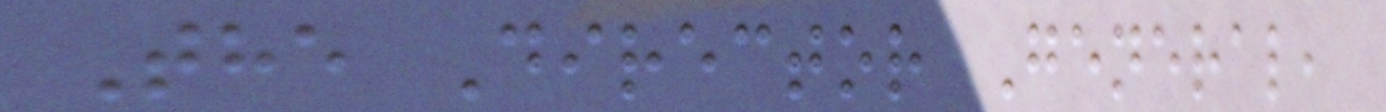The Director General,
